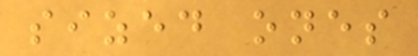sized ones
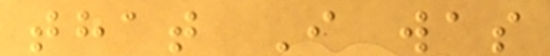that I was
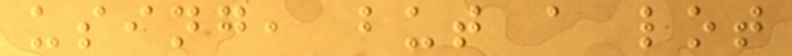using, but a lot
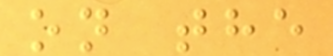on the
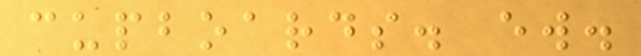cupboards. ew.
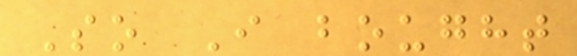So I bought
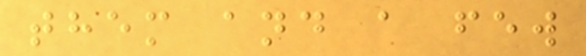them and a few
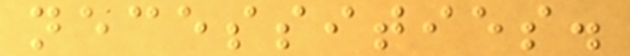necessities.
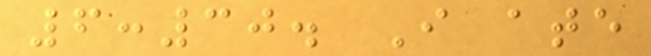6:30. I ate
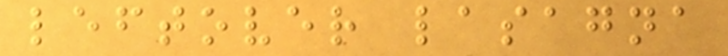leftover lasagna
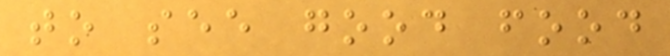to see good food
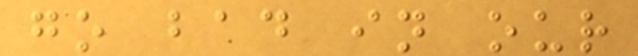go bad in our
